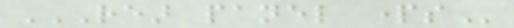REAR PANEL PARTS
